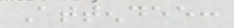Attendee:
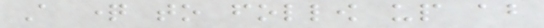A question to follow up about
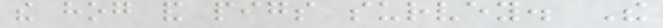the hog and pigs survey. The
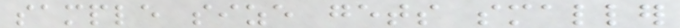sample size gets smaller
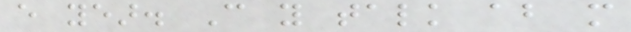every year. Can you talk about more
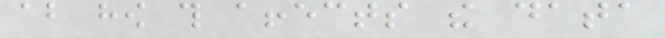about how this affects the data
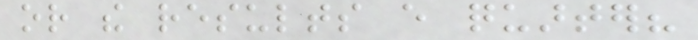or the results every quarter?
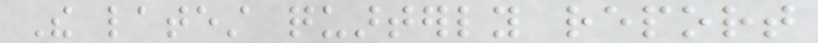The latest quarterly report
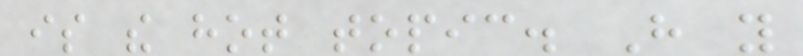is the hot topic. Have you
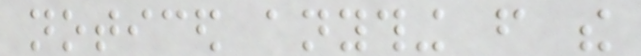noticed anything from the
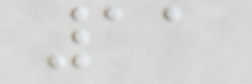11
